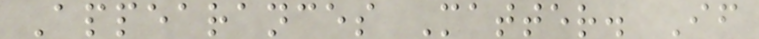Appearances Matter. If
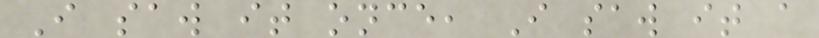I saw it once, I saw it a
